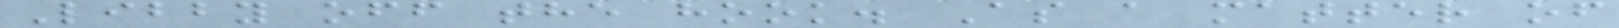Libby off the hook. As a matter of
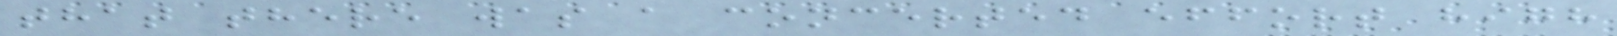that there was a concerted effort high
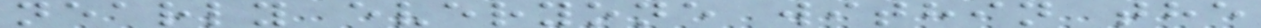nearly everyone within the
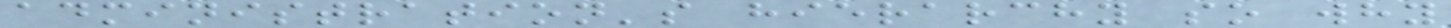administration's hierarchy so why
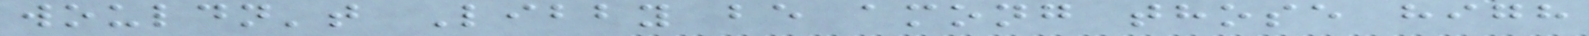wouldn't Libby be among those high
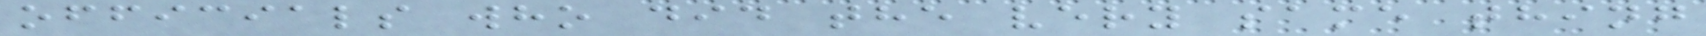officials who did the very same thing
